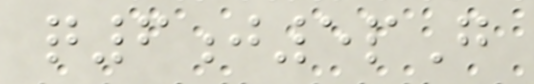q6j5pG
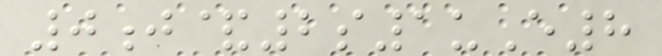0j&2s1uE8
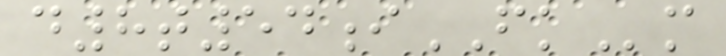d8t54iFKm
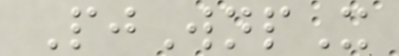PjWnpX
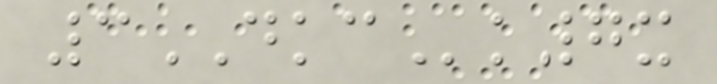3DKCk7x
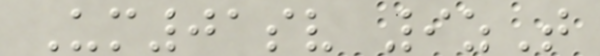Um01sv 9zT
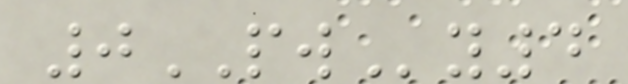0PWy4
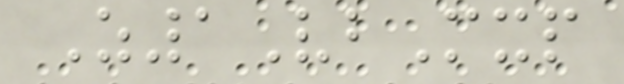Z1VbMxp
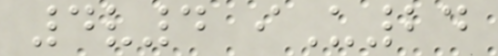4v4 iU24
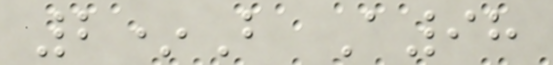2*B A98
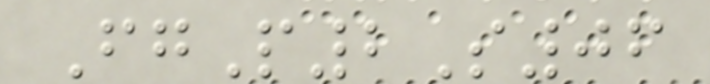FgP2S06
